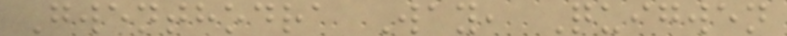Gwenthodra Way, Quigwen
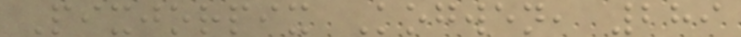Pixjorpix Kogwen, 289
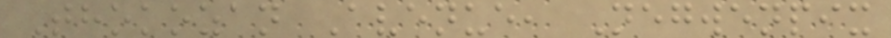Thokozan Avenue, Negwenpix
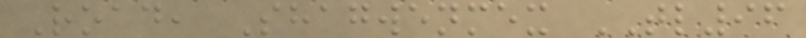Road, Shagwenmex TL96
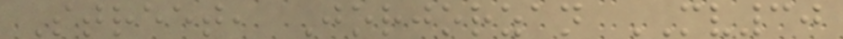Street, Jorjorzan MV30
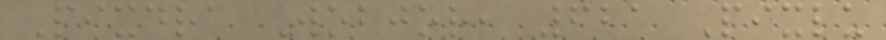Pixdra Wobjor, 621 Pixlu
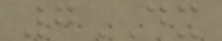7DX
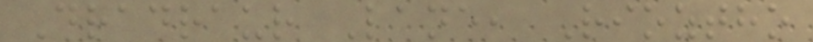Dradraur Lane, Rioztho
